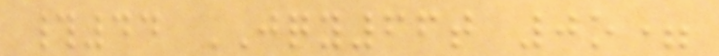#44 JQY66t 0o=
